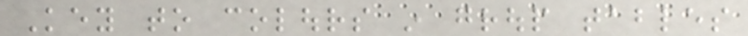Key to colours in group tables
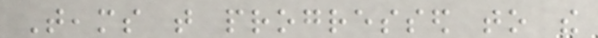Teams that progressed to the
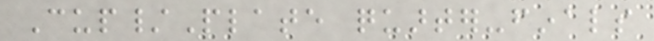Cup/Plate quarter-finals
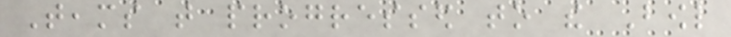Teams that progressed to the Bowl
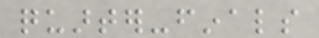quarter-finals
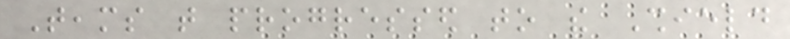Teams that progressed to the Shield
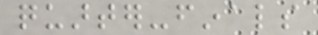quarter-finals
